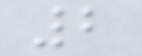2
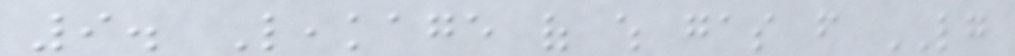9. Leakage of which gas from LG
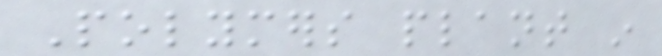Polymers plant in
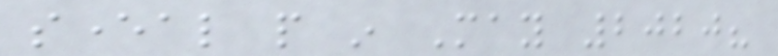several people in May 2020?
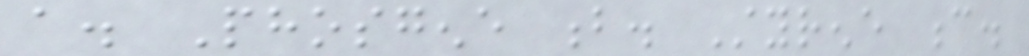a. Phosgene b. Styrene c.
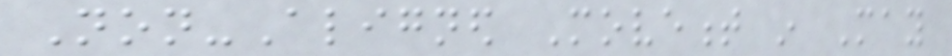Non-Aligned Movement in May
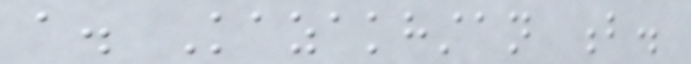a. Kazakhstan b.
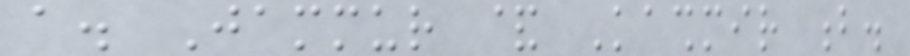a. Jammur & Kashmir b.
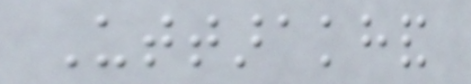Uttarakhand
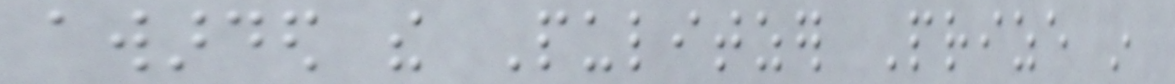awarded the Pulitzer Prize in
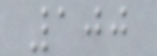100
